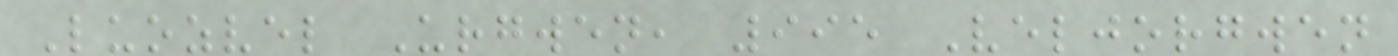Luozvel Urgwen, 995 Veljorgwen
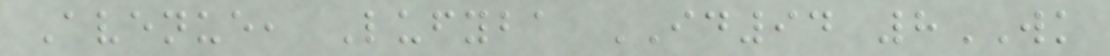Avenue, Lufyba ID94 8WK
